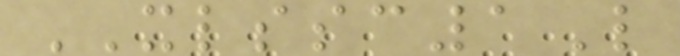XLSSC1L
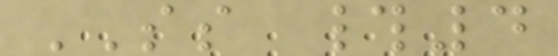SS #4
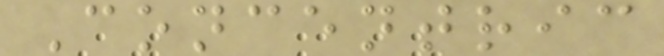Concentric
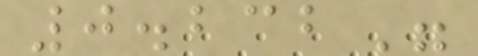0.232"
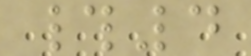#4
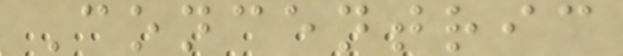Concentric
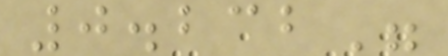0.232"
